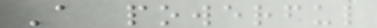A powerful
